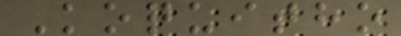Koquitho
